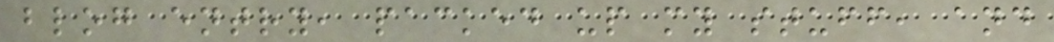blog entry, packed up my stuff, and
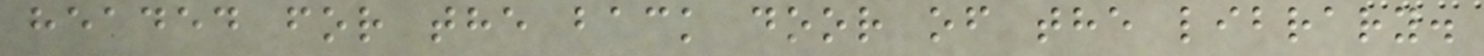headed for the back door of the library.
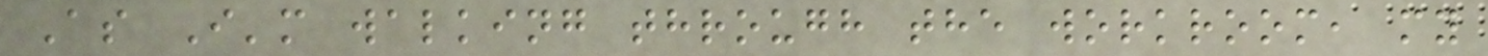As I'm walking through the workroom, my
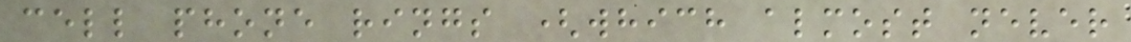cell phone rings (which almost never
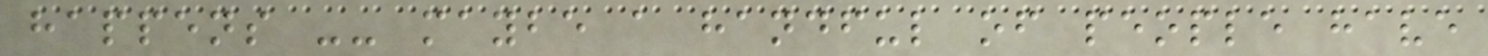happens -- maybe a handful of people have
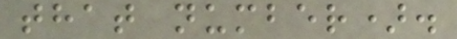that number).
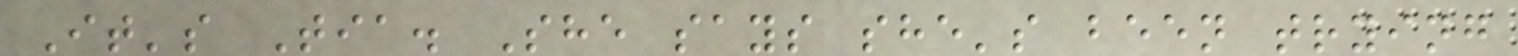It's Tia. She says she's been trying
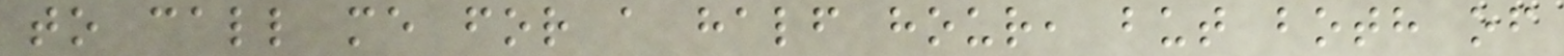to call me for a half hour, but both of
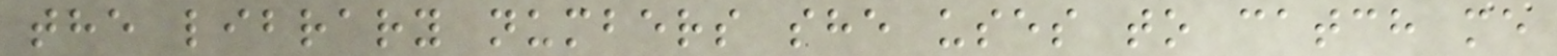the library numbers she uses to catch me
